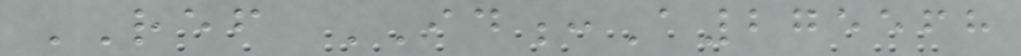REF ID:A275568
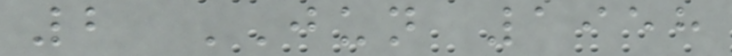2 JUN 1958
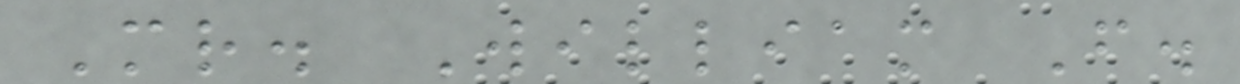Mr. William F.
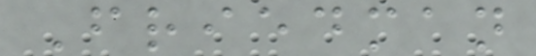Friedman
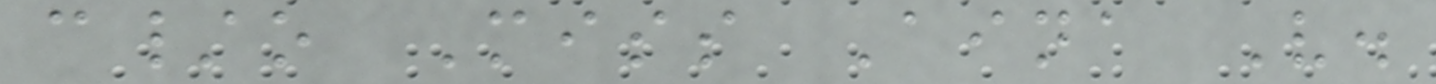c/o Miss Aina V.
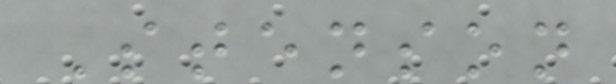Stenson
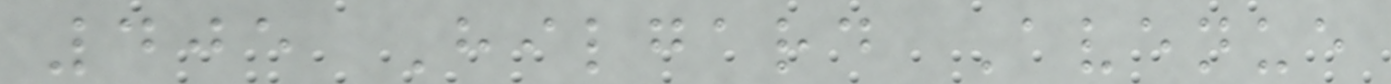405 Hilgard Avenue
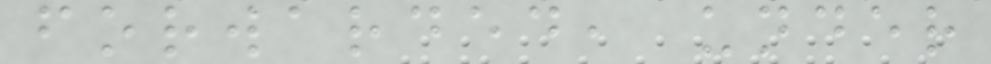forwarded, under
